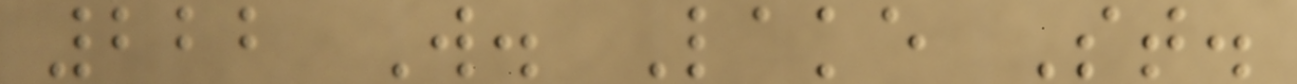222 W. Lake St.
